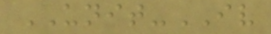UNIT-IV
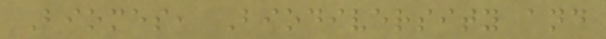Biomes, Biodiversity and
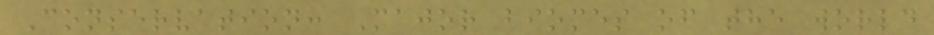Conservation: Major biomes of the world
